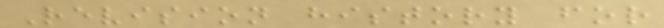Revision history for
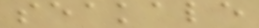seakale
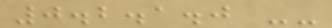0.2.1.0 --
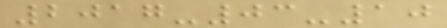2017-03-10
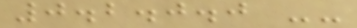0.2.0.0 --
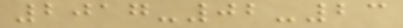2017-02-23
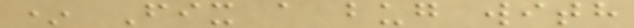* Fix a bug with
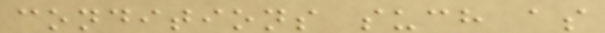conditions such as
